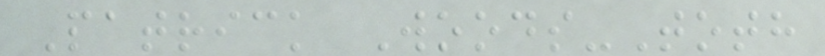Patrick Woods-Toth
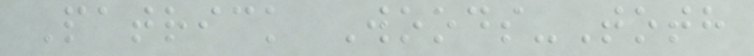Patrick Woods-Toth
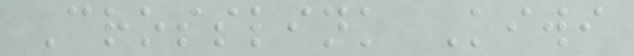Crosslink Kiwi
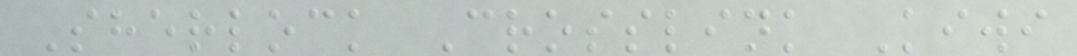Sherlock Crosslink Kiwi
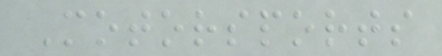Motorsports
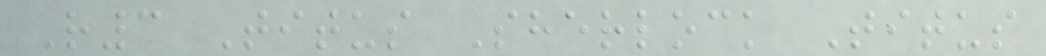R3 Titus Sherlock Titus
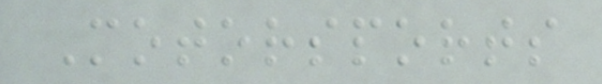Motorsports
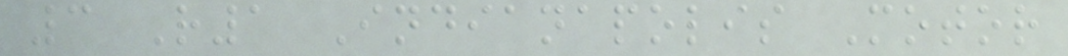3 R1 Indianapolis Motor
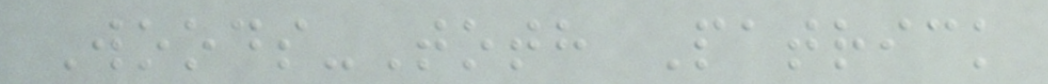Woods-Toth Patrick
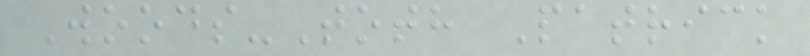Woods-Toth Patrick
